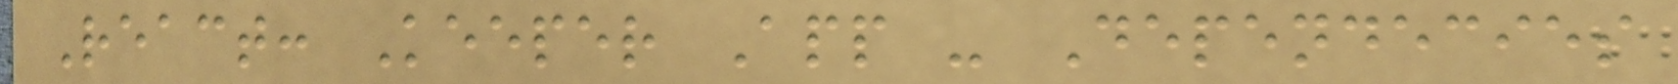React: Keeper App - Dependecies
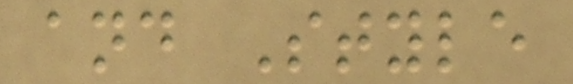and Style
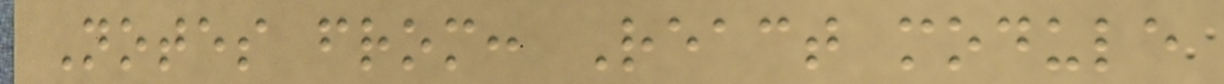Notes from: React module
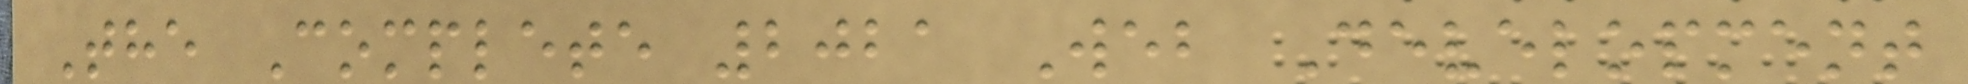The Complete 2021 Web Development
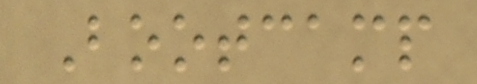Bootcamp
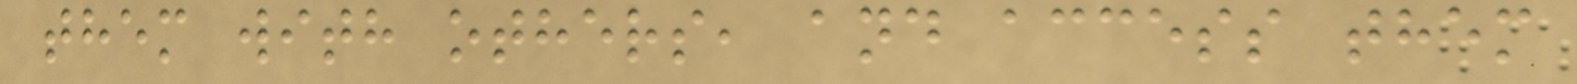them with others, and access them
